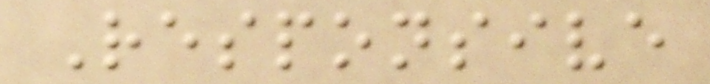Responsive
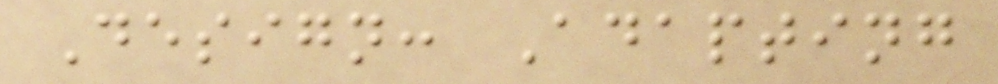Design: Adapting
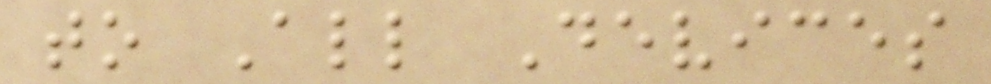to All Devices
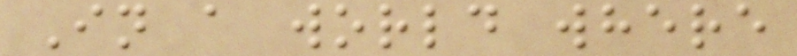In a world where
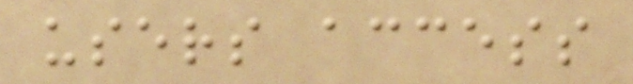users access
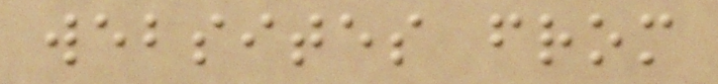websites from
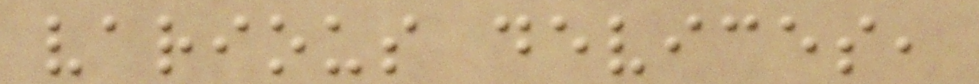various devices,
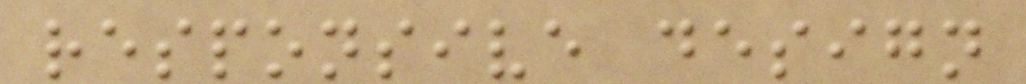responsive design
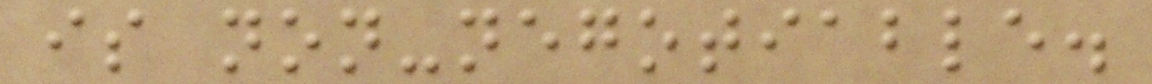is non-negotiable.
